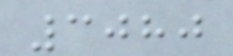3080
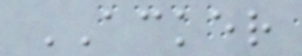ACKER
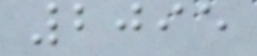2095
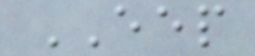EEP
